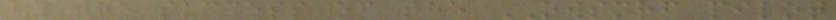by the success of the OWSMRF pilot
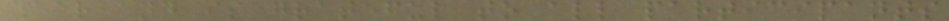year and is grateful to all participants
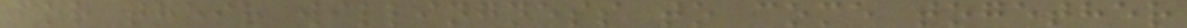for their willingness to come together
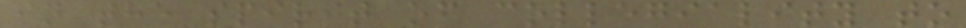in the spirit of collegiality to
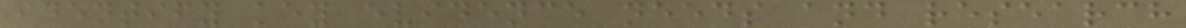identify key evidence needs and research
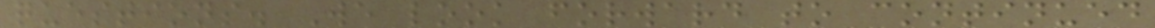questions. We look forward to continued
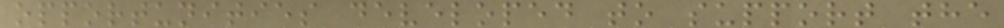opportunities developed to support the
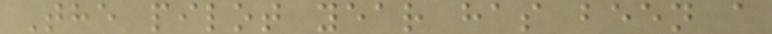The pilot year has been a
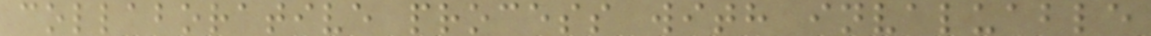collaborative process with invaluable
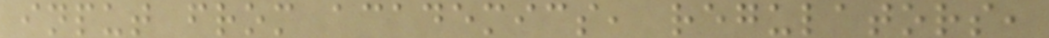input from academics, regulators,
